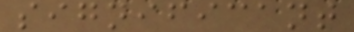significant
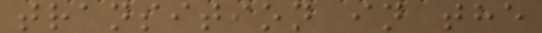transition in the
